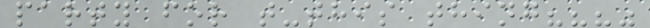party for t-this thing???"
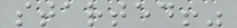started!"
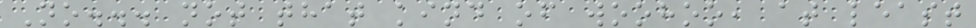No... not that kind of woohoo, at least
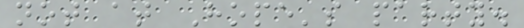not at Hope's party.
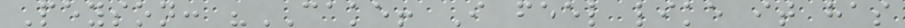Peyson: "CAKE! I feel like it has
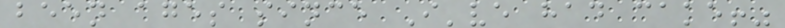been ages since I've had cake!"
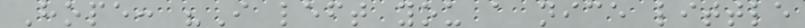Hope: "I left you a nice little
